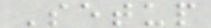Setup
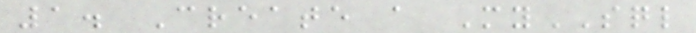1. Create a MySQL
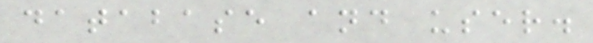database and user.
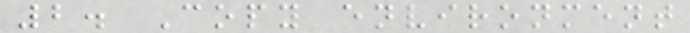2. Copy environment
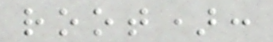root):
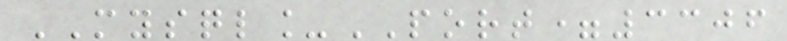MYSQL_PORT=3306
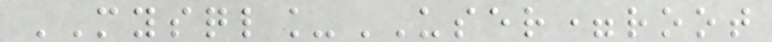MYSQL_USER=root
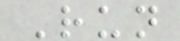Run
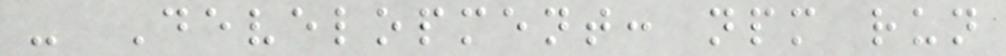- Development: npm run
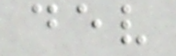dev
